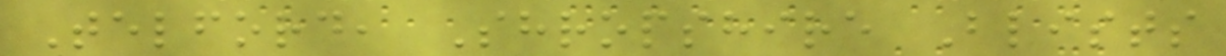Telford, Shropshire Blists
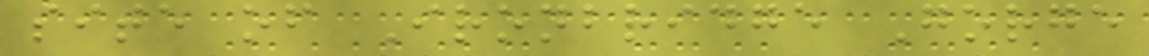site of Ironbridge Gorge
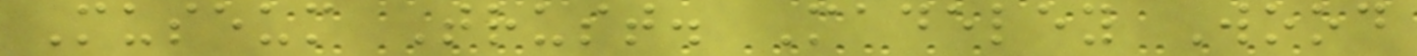Museum Trust. Madeley Wood
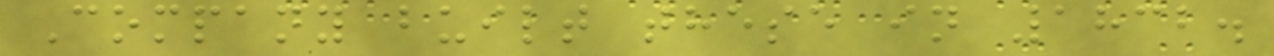Company built these in 1832.
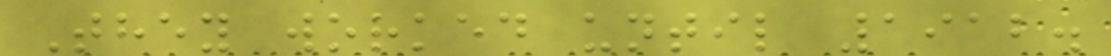They worked until 1912.
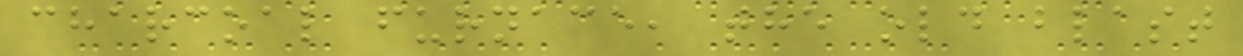charcoal furnace, the old blast
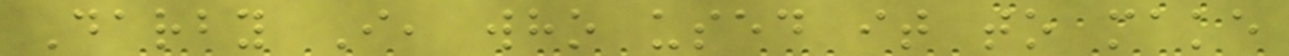Darby I, who used it to make
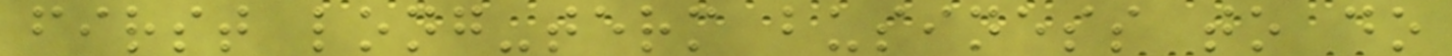first long-term business to do
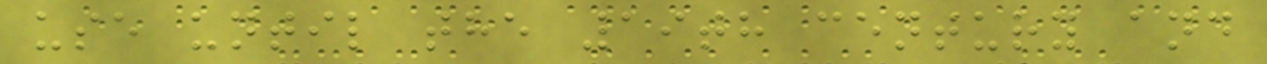use until the 19th century and
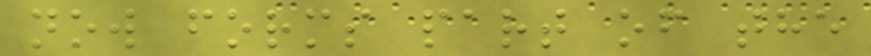now forms part of the
